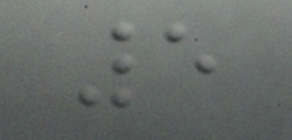5
